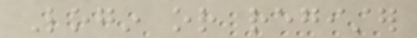Login or register
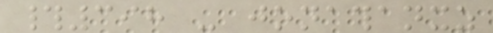#398 - jonathanxz
